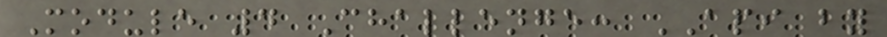Module 4 Challenge: API by
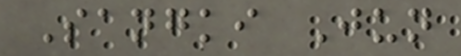Sangki Jun
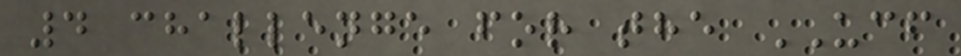4 challenge for the UCF
